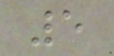5
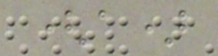(a)
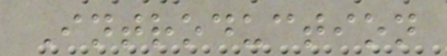Introduction
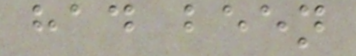had been
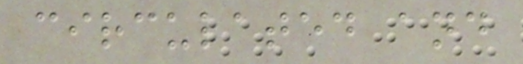circulated and
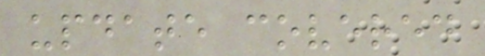update covered
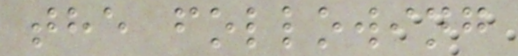the following
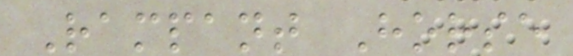Rampant Horse
